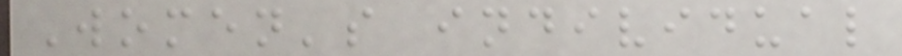Women's individual
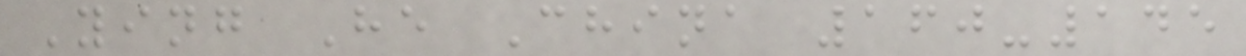Ying He China 160-145
